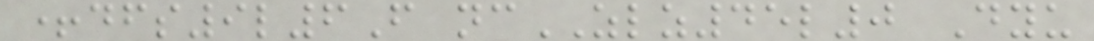+dfs9l6F ncZLZ45l0 Dyu
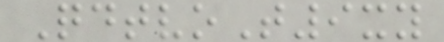QdtvoT9xy
